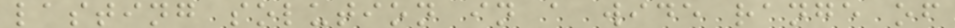lasting solution in a wide range of
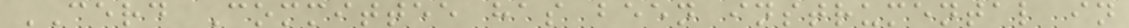CERD Committee has been instrumental in
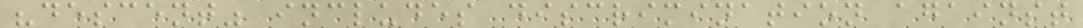"descent" includes discrimination against
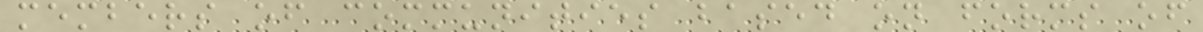members of communities based on forms of
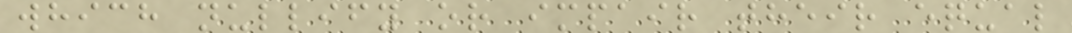which nullify or impair their equal
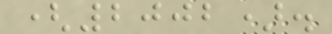(2002).
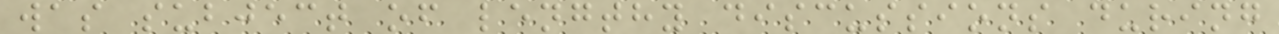was subject of lengthy discussions during
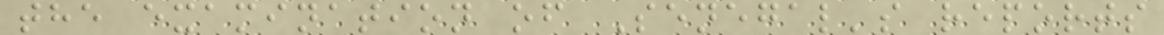the examination of Senegal's reports
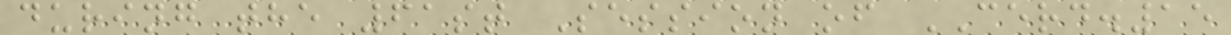during the 61st Session of CERD.15
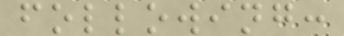following:
